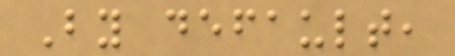By default,
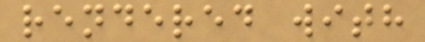rendered with
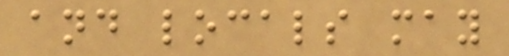and locals may
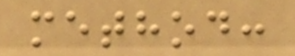method:
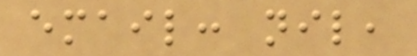email: nil,
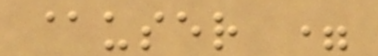@user =
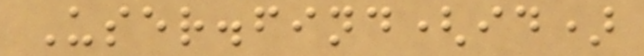User.find(id)
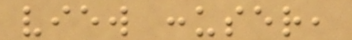view :user,
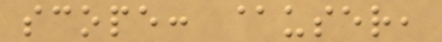scope: @user,
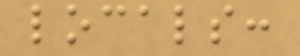locals:
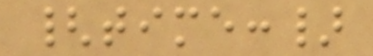{time:}
